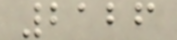2126
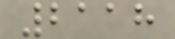2118
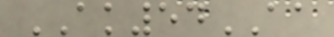AK54AA
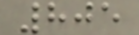805
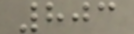803
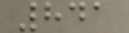841
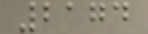2174
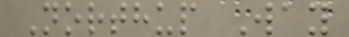Northup Way
